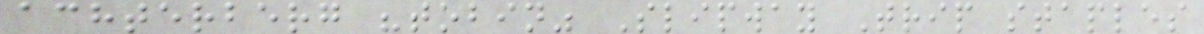achterberg "tobin" Slipway Trip staples
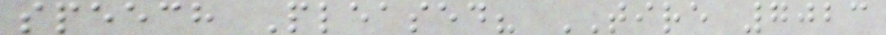speech Pleased? TIRE 7023
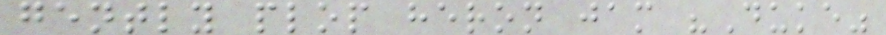gently plop heron jam "Duke"
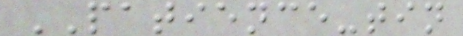PATIENCE-tin
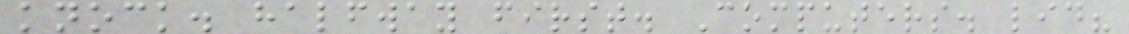knock. halfway first. Computers. lid?
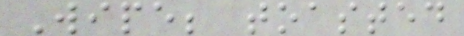Wipe; toasted
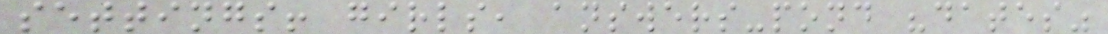settings! girls, answers-pond "dates"
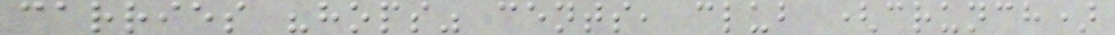carries "hops" cents, club (crunch)
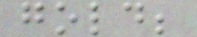gold;
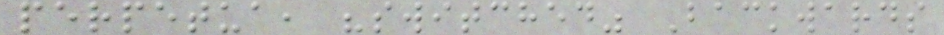perpetua, "switched" Backwards
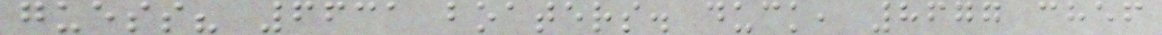guess? 6631 boaters. duck, 8677 chef
